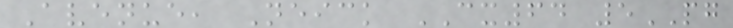Avenue, Neick CX64 5PG
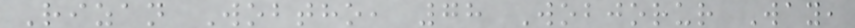Rizan Wobtho, 78 Wobjorur Way,
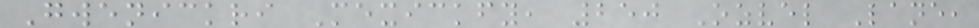Gwenickri Mexickfy, 250 Ozvel Lane,
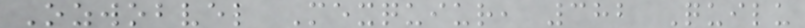Ozwobvel Mexquiur, 382 Quilu
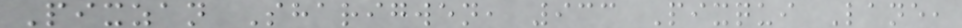Pixzan Sharigwen, 933 Pixqui Lane,
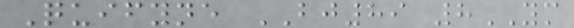Quifyne BJ89 8YM
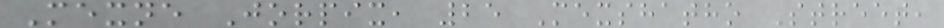Mexne Jorpix, 25 Mexshatho Street,
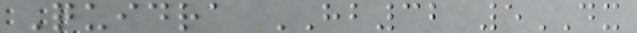Quidra HB32 5DX
